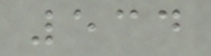534
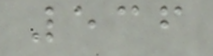536
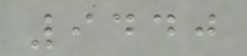9440
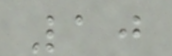10
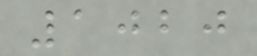1020
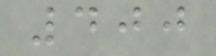400
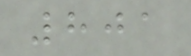801
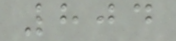804
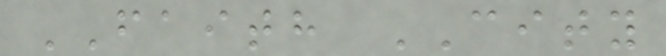FAITH CITY
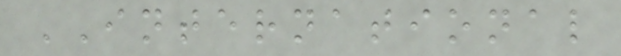INTERNATIONAL
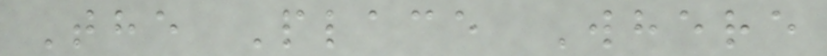The Place Where
